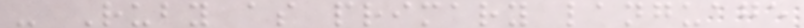- Ruby as primary language
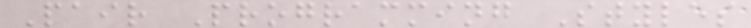Pair Programming Styles
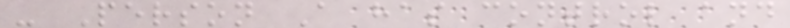- Person A has control and
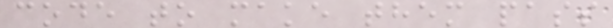code to make them pass
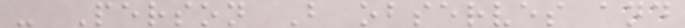- Person B observes and
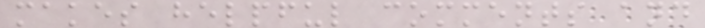makes helpful comments and
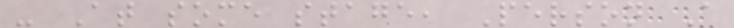- At some stage, Person A
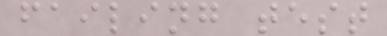failing test
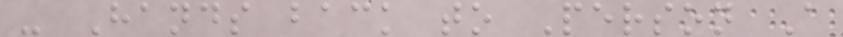- Hands back to Person A
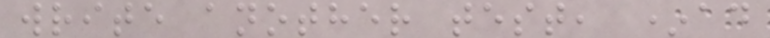write another test, *ad
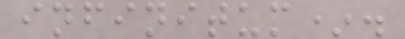infinitum*.
